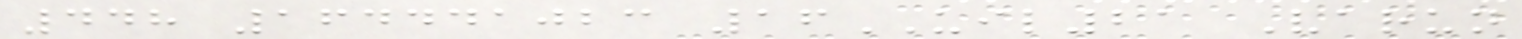448 164441023 16UIL21 Varun
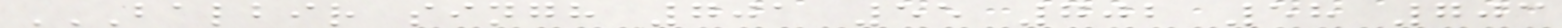BALBIR SINGH 701 55 702 58 703
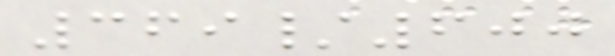369/600
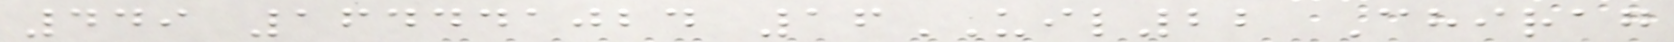449 164441024 16UIL22 Chirag
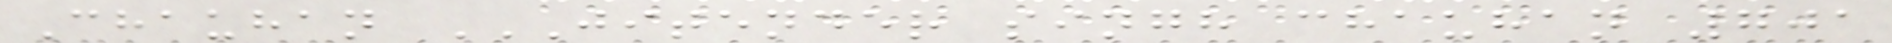Chauhan JITENDER SINGH CHAUHAN 701
